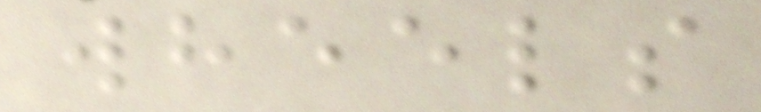wheels
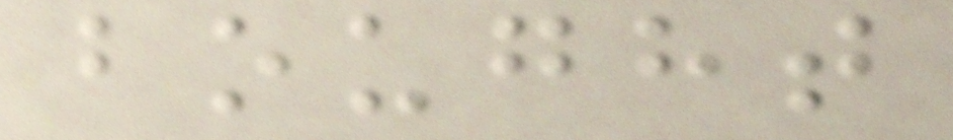bought
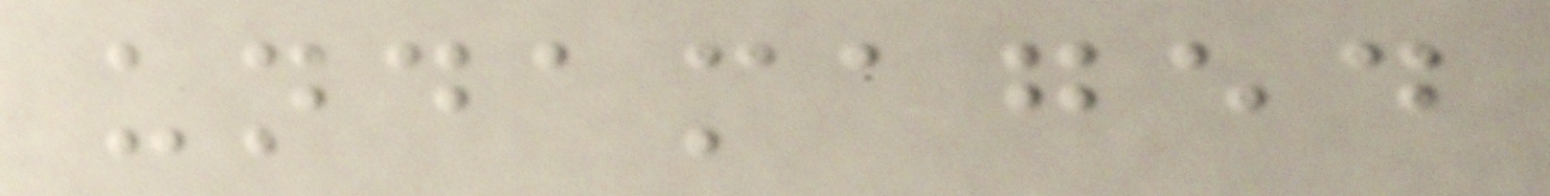undamaged
